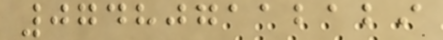074807112129
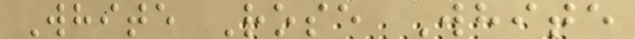White Rose White
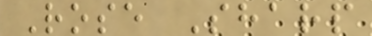Rose Sharp
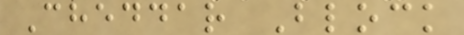Cheddar Block
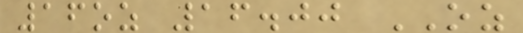16oz 16.00 OZ
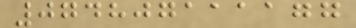074807111177
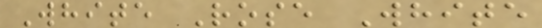White Rose White
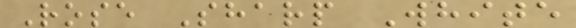Rose Sharp White
